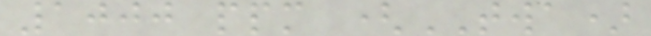1000 ppm (TWA)
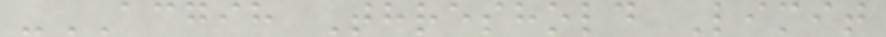-ACGIH Threshold Limit
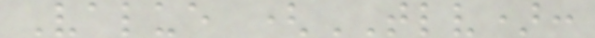Value (TLV):
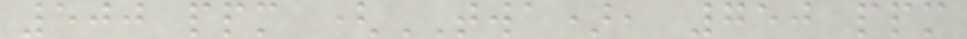500 ppm (TWA), 750 ppm
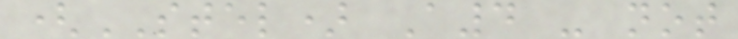(STEL) A4 - not
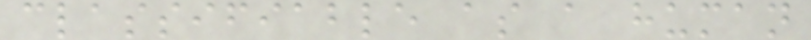classifiable as a human
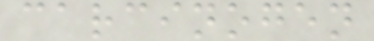carcinogen
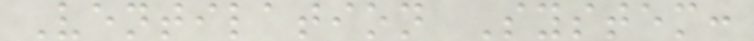Ventilation System:
